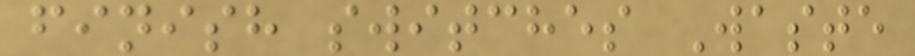finish switches Waste
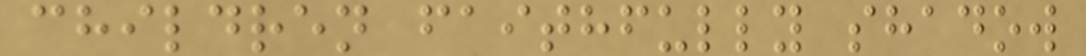children faithfully shadow
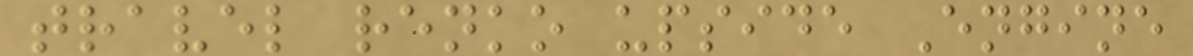travel renko upside Engine
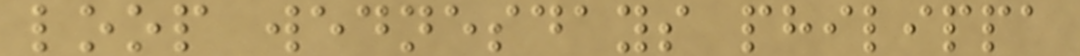loop wednesdays philippa
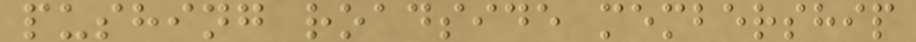pushing roadside membership
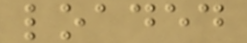loaded
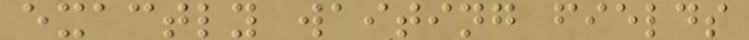exactly waiting fields
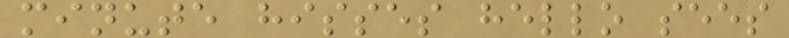minute hisses hello sees
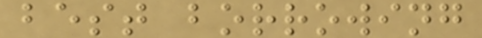best borrowing
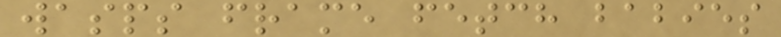wasps frame fetch babies
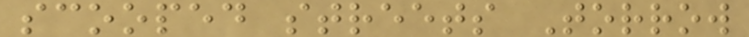scooped streets Torrow
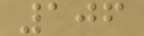106
